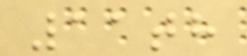11th
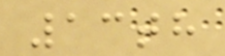13th
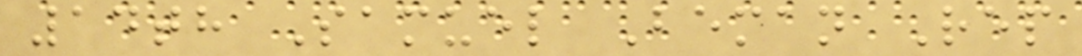14th Samuel Beman Rep
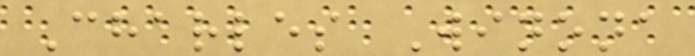Charles Winona
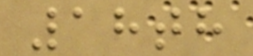18th
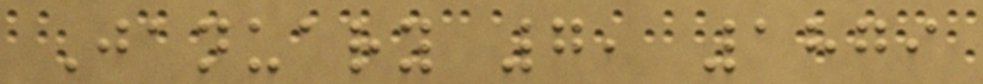January 7, 1879
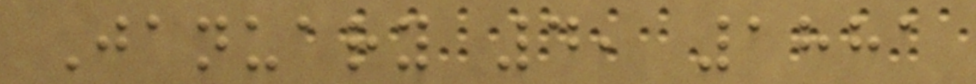January 4, 1881
